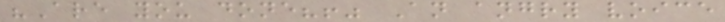"Are you done?!" An angry voice
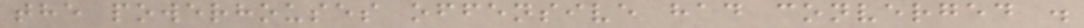the powerhouses offensive had converged .
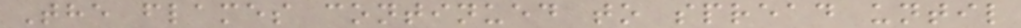The flames continued to spread until
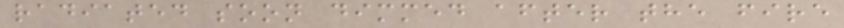radiated soon dimmed after the fire
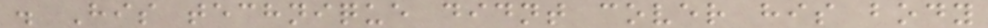. His technique didnt cover his body
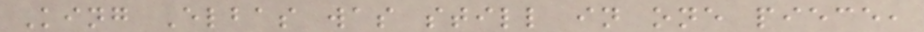King Elbas was still in one piece,
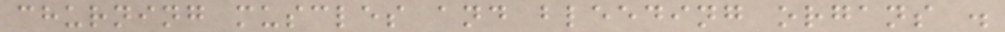churning muscles and bleeding organs .
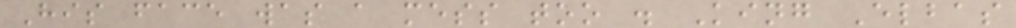His face was a mess too . King Elbas
